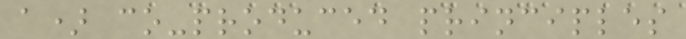a) co-produced principles
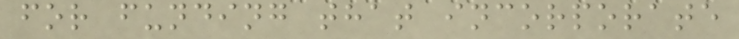for funding that incorporate
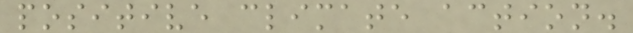positive climate action.
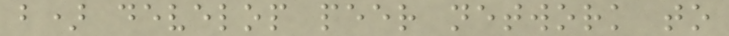b) develop peer network to
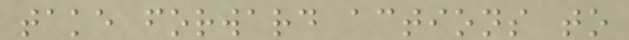take forward actions to
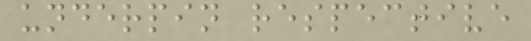underpin respective
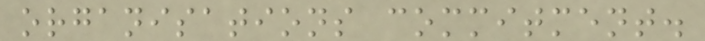organisations commitment.
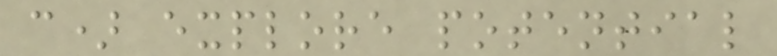c) explore potential
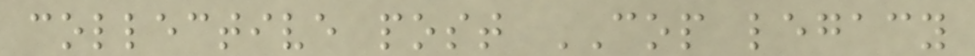collective post COP legacy
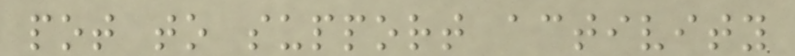pot to support activity
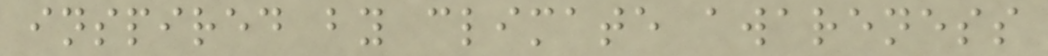inspired by climate awareness
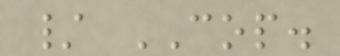/ COP.
